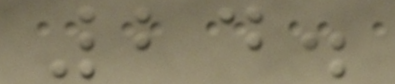24.
